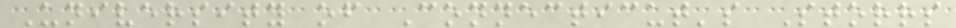University of Connecticut's Storrs
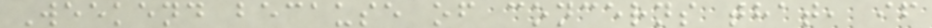Weekend because of concerns that, if
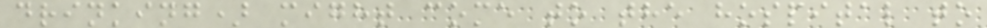drinking) might come to the hospital to
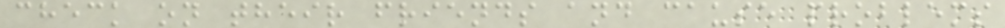check on their friends and cause problems
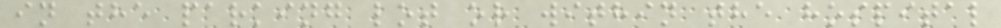in the parking lot or within the hospital
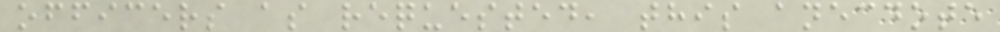officers as requested, this anecdote
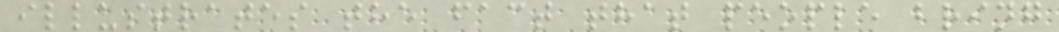illustrates the fact that people bring
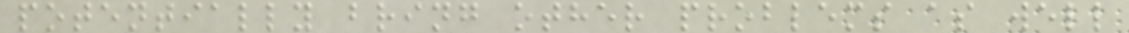potentially bring other problems as well
